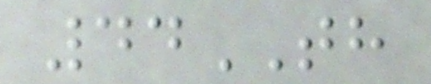44TH
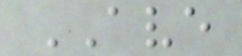AVE
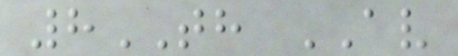8TH AV
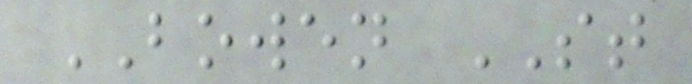BOWEN ST
